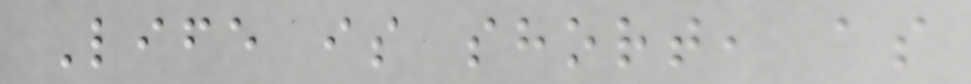Life is short, as
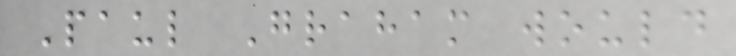Paul Graham would
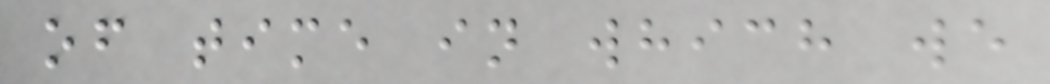of time in which we
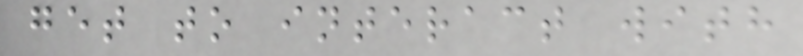get to interact with
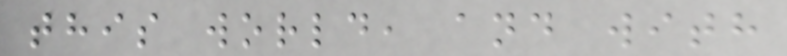this world, and with
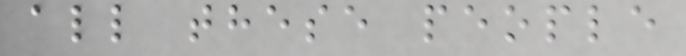all these people
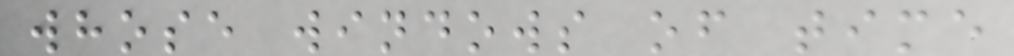whose windows of time
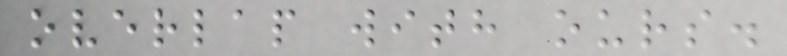overlap with ours.
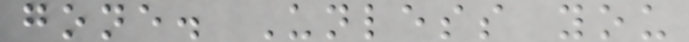gone. Unless you
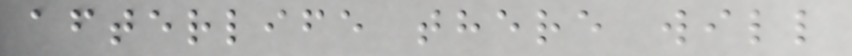afterlife there will
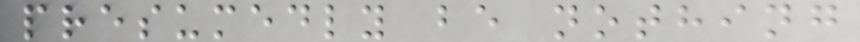presumedly be nothing
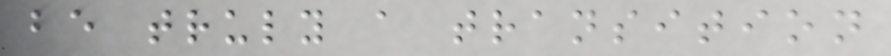be truly a transition
